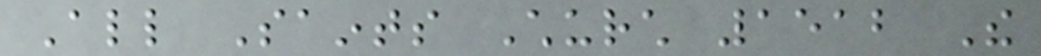All Saints Church 1512 The
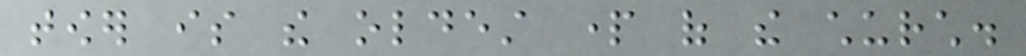tower is the oldest part of the church.
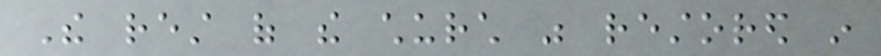The rest of the church was restored in
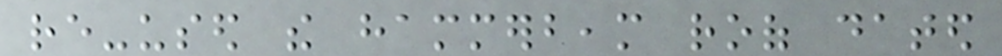re-used the hammerbeam roof dated
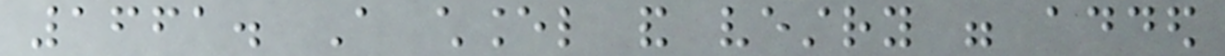1661. A chancel and vestry were added
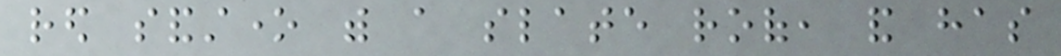red sandstone with a slate roof, and has
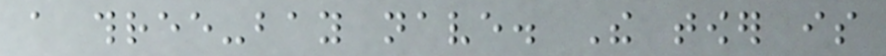a three-bay nave. The tower is
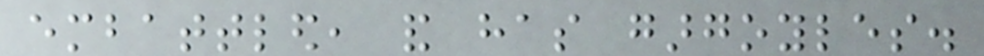embattled, and has gargoyles.
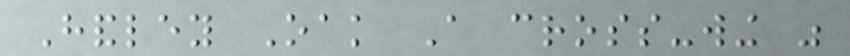Handley Oak A cross-wing was
